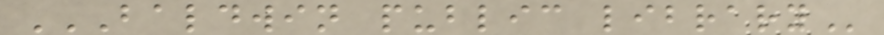BALDWIN PUBLIC LIBRARY
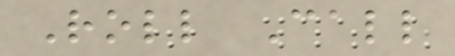Roll Call
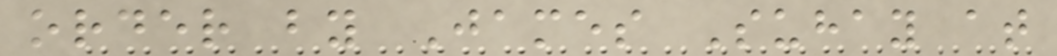order by James Suhay at
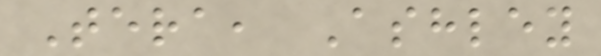Tera, Ashley
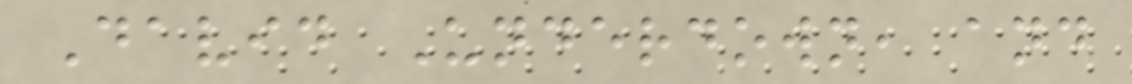David Underdown, and
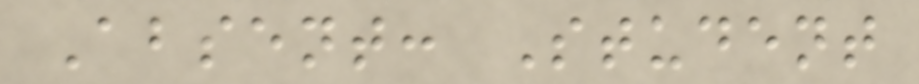Absent: Student
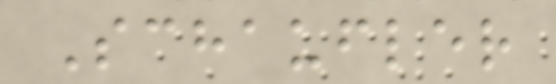Schaufler
